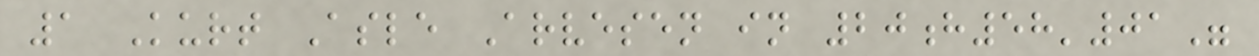1 Kurt Asle Arvesen in 20h58'01"
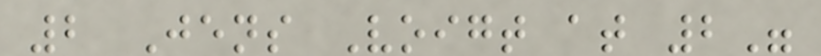2 Jens Voigt at 2"
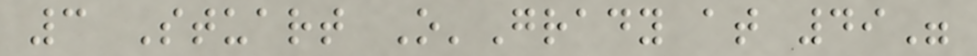3 Stuart O'Grady at 49"
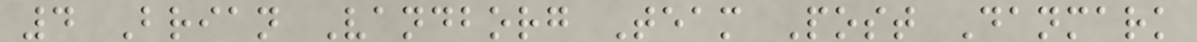4 Brian Vandborg Team Post Danmark
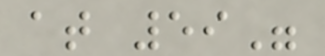at 59"
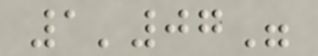1'07"
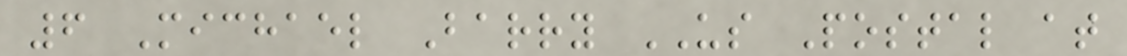6 Michael Barry US Postal at
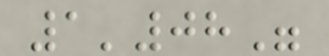1'08"
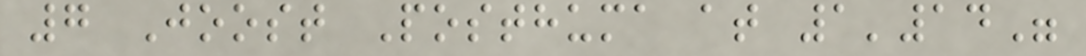7 Joost Posthuma at 1'14"
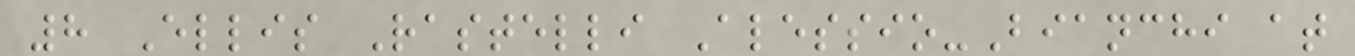8 Ellis Rastelli Alessio-Bianchi at
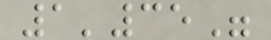1'35"
